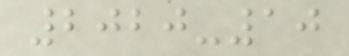2020-10
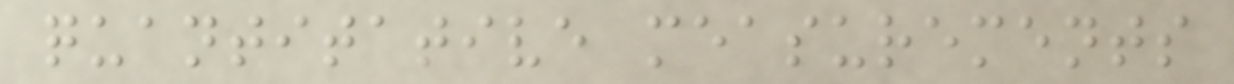quantitative measurements
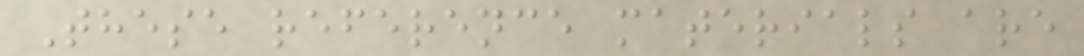These reference materials are
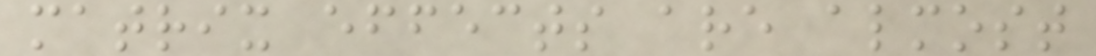matrix effects are almost
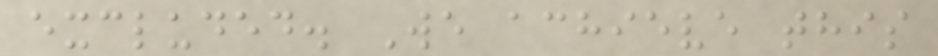excluded. We achieve this
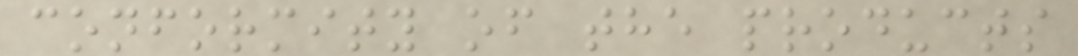conformity of the products
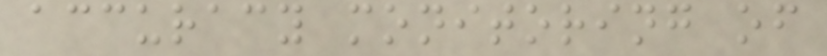accuracy monitoring of
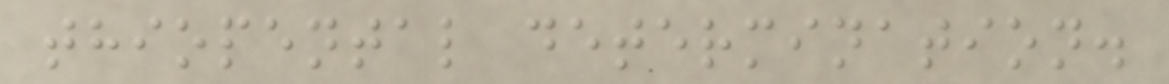thiopental determination.
